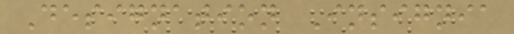Designation Insignia
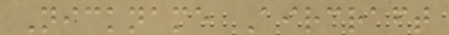Nickname Aircraft
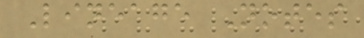Lineage Notes
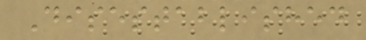Disestablished
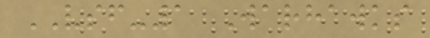VSF-1 Warhawks
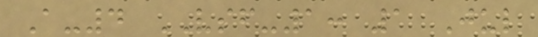A-4 VSF-1: 1 Jul
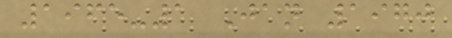1965-1 Jan 1970
